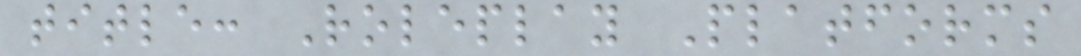title: Roleplay Platforms
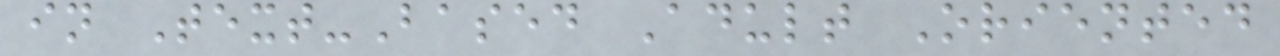in Text-Based Adult Oriented
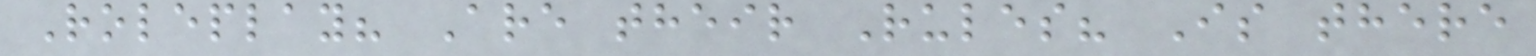Roleplay? Are their Rules? Is there
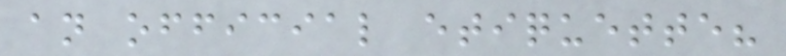an official etiquette?
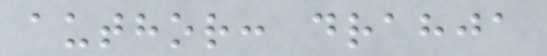author: drahja
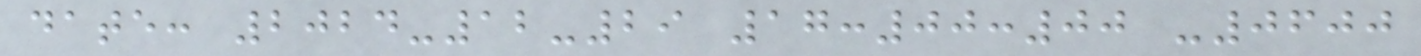date: 2024-12-29 17:00:00 -0600
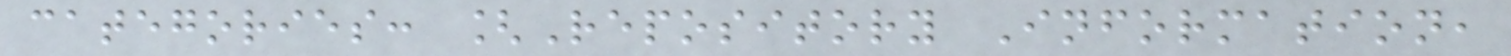categories: [Repository Information,
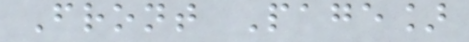Front Page]
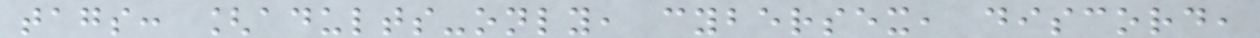tags: [adults-only, cybersex, discord,
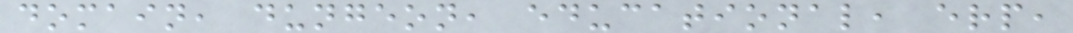domain, dungeon, educational, erp,
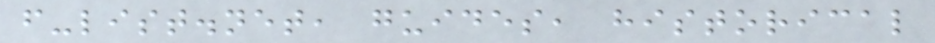f-list.net, guides, historical
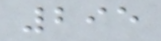295
